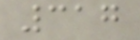317
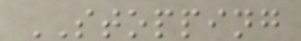STOPPING
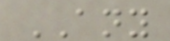ANY
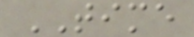TIME
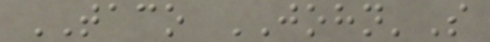TACO JOHN'S
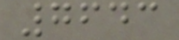7643
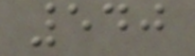540
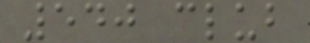540 club
